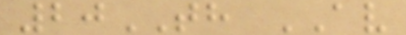20TH AV
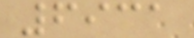6931
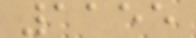1155
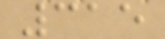315
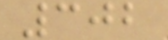302
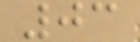03
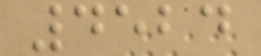4524
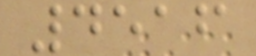4516
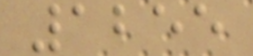1255
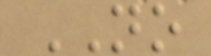NO
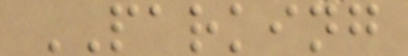PARKING
